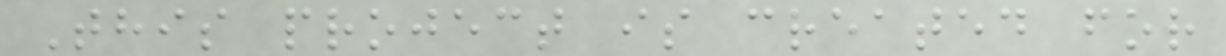This project is created for
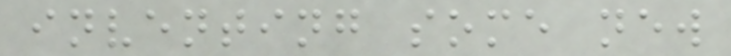inventing some new
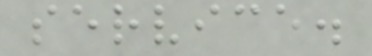service.
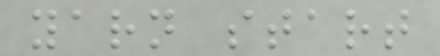yarn start
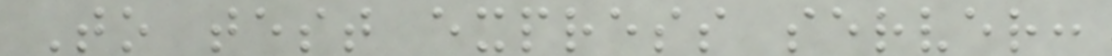To test express server:
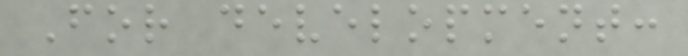For development:
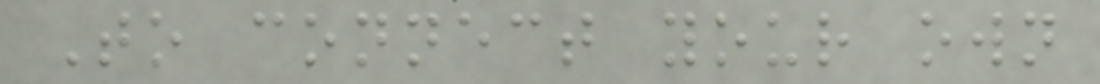To connect your own
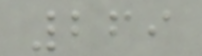269
